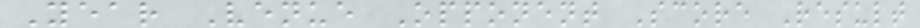Year Venue Opponent Score Result
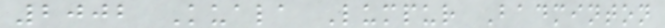2002 Kuala Lumpur Badminton
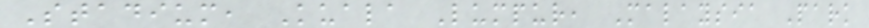Stadium, Kuala Lumpur, Malaysia Park
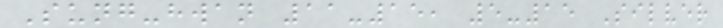Sung-hwan 11-15, 5-15 Silver
